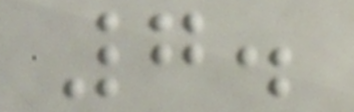7.
